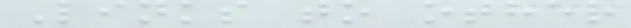Links to other
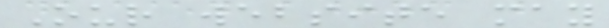Our website may
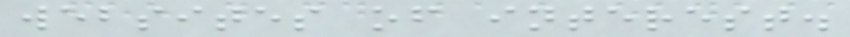websites of interest.
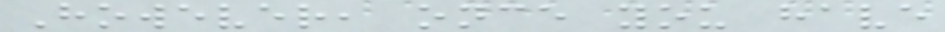However, once you have
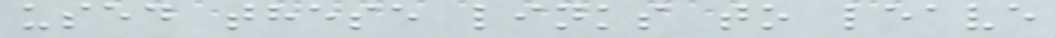used these links to leave
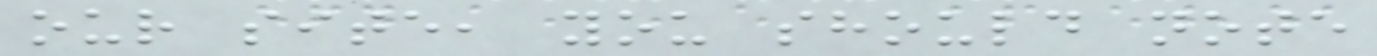our site, you should note
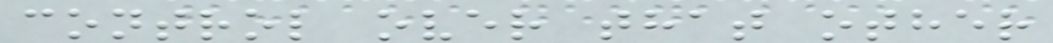control over that other
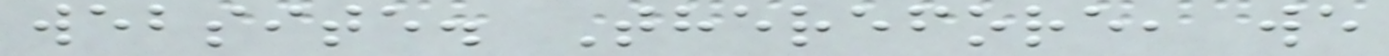website. Therefore, we
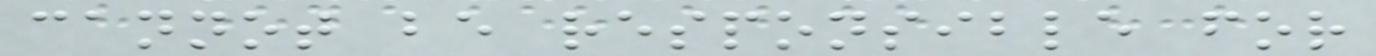cannot be responsible for
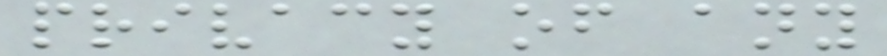privacy of any
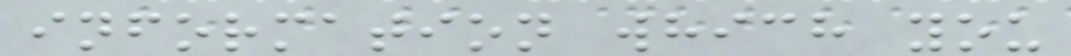information which you
